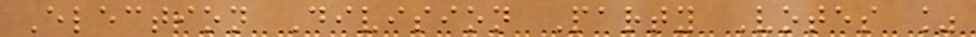Election Division Party Votes %
